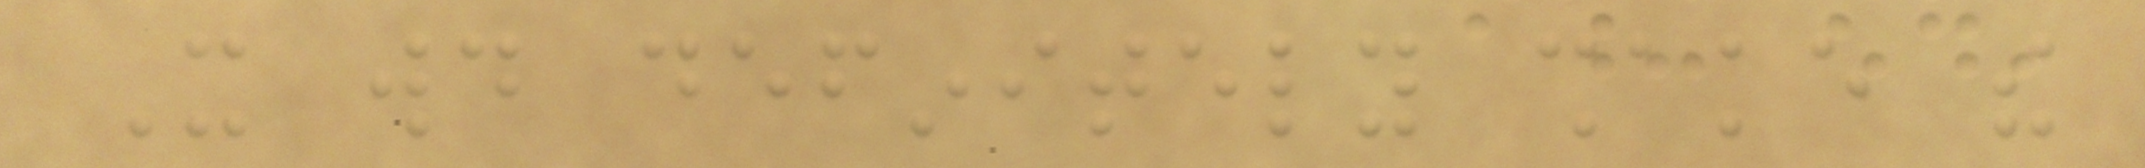It would definitely shake the
